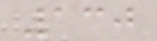130
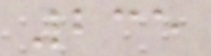235
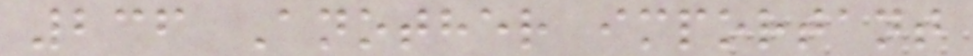236 Another important
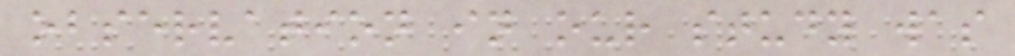observation in our study was
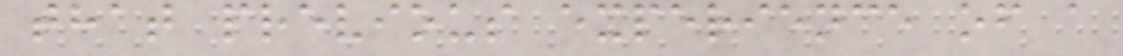that previous experience of a
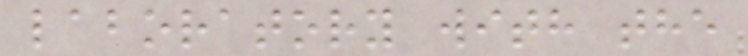laboratory with the
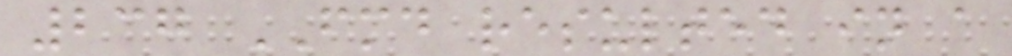237 FMD resulted in a
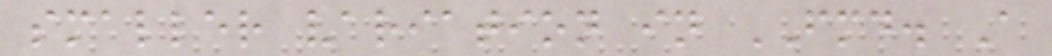smaller variation in FMD. A
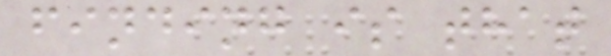finding is that
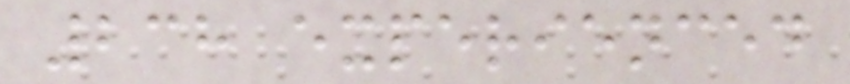238 experienced
